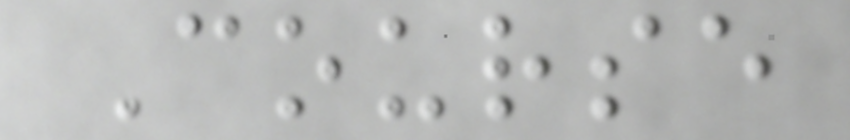Course
